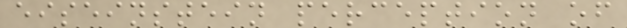eiseinstein perception of
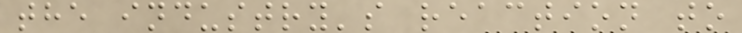the industry's reaction to
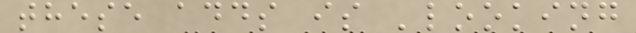these adds is 'looking
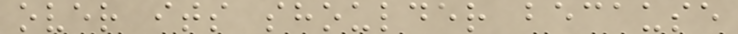over its shoulder because
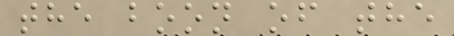the boon of the
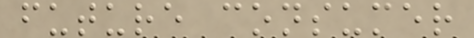future consumer
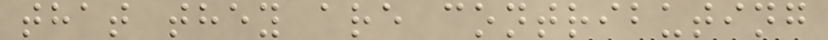that they are contributing
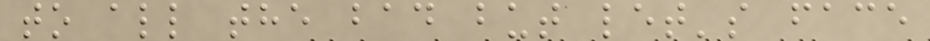to all the bad but let's face
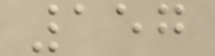157
